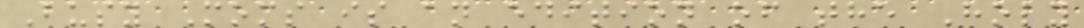Busy Moms is an edition of the Holy
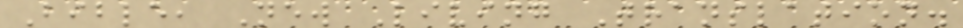Bible, New Living Translation.
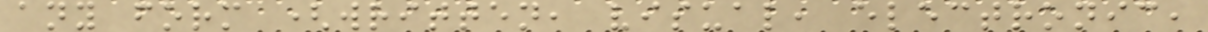any form (written, visual, electronic,
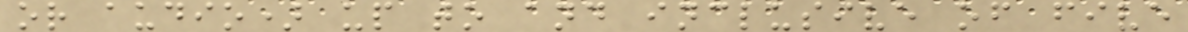or audio) up to and inclusive of five
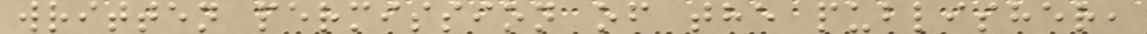written permission of the publisher,
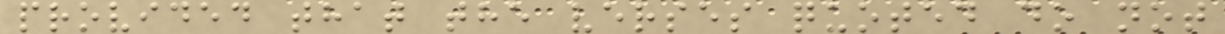provided that the verses quoted do not
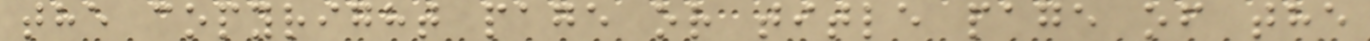the copyright page or title page of the
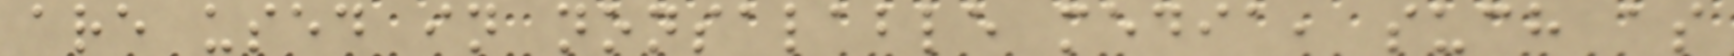are used in nonsalable media, such as
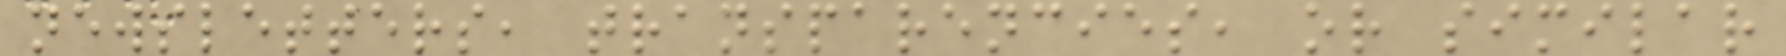newsletters, transparencies, or similar
